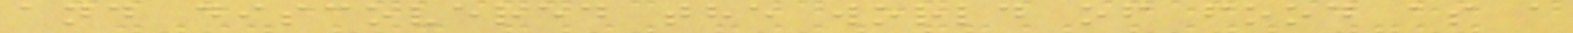and discovered the world of food as a
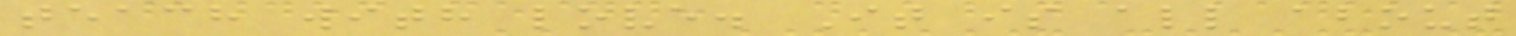teach with love. It is all about
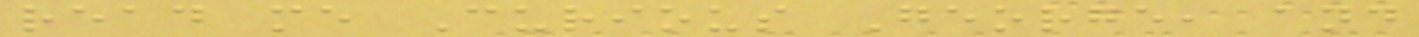read me Curious George, and
